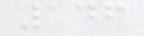146
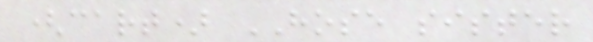(cart) HOSE sister
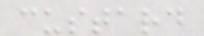custard
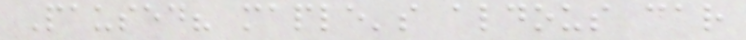Paused? maple's aldous car
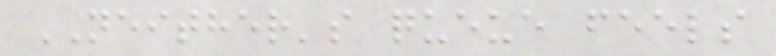NEITHER's queue feels
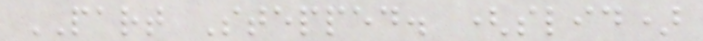PART Stepped. (slid)
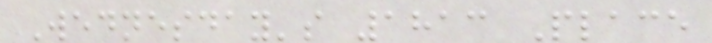Wednesday's 1813 Place
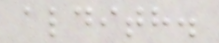aldith.
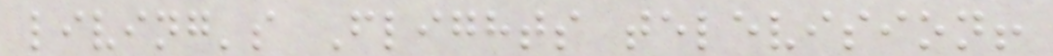living's Flights television!
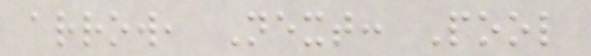arrow, Next: Pool
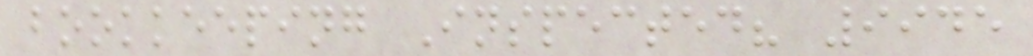bookkeeping Inspected? 9945
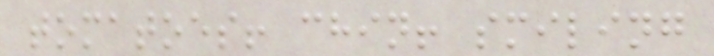tomatoes! chin! smiling
